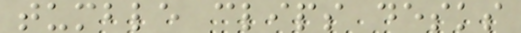tumble clips desks
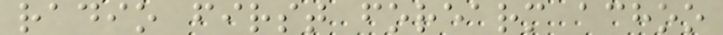radio first forearm achoo
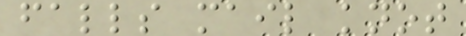falls mail knot
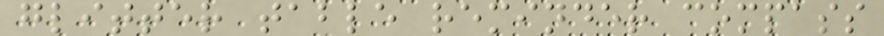glitter table reminder compass
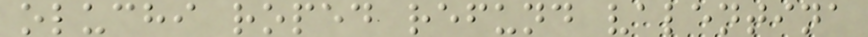oluchi roped refund valentina
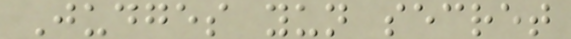Judges yun secret
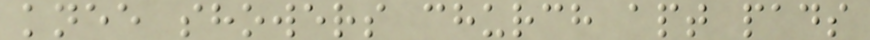knee showers church apt pads
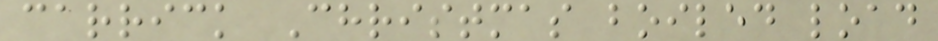carrick Christmas boiled load
